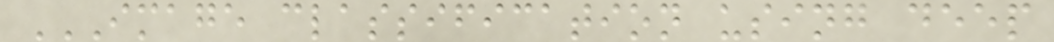IMAGE CLASSIFICATION USING DEEP
